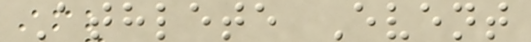Athlete Event
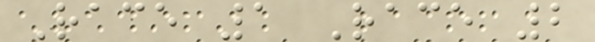Race 1 Race 2
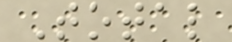Total
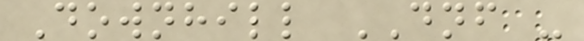Downhill DNF -
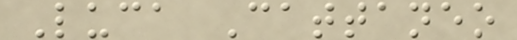Luca Cattaneo
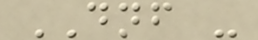DNF -
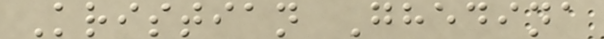Kristian Ghedina
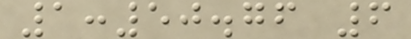1:50.76 6
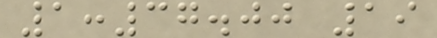1:37.00 19
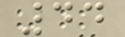44
